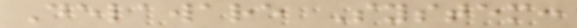Delaware System:
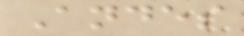Andes
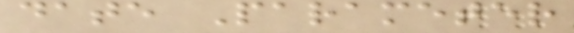date Parameter
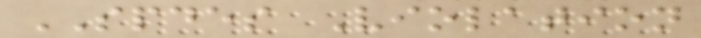SPDES Violation
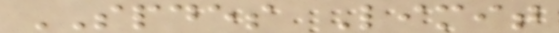SPDES Limit
